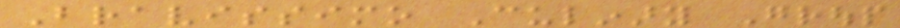Bravissimo Culinary Group
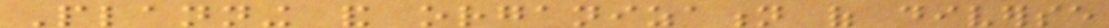Planning and organization of diverse
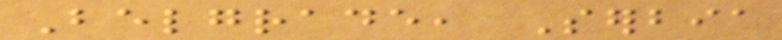Belgrade, Serbia
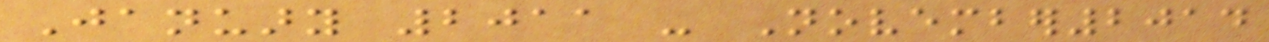January 2011 - November2014
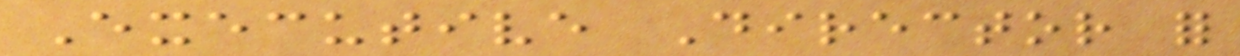Executive Director for
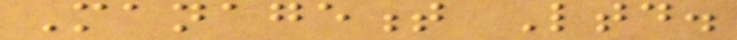Management Ltd.
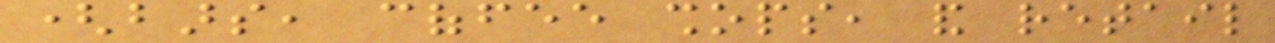(bars, coffee shops, and retail
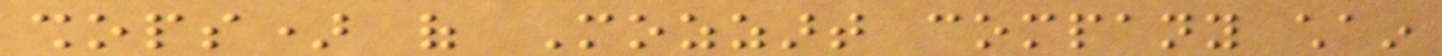shops) of Mozzart company chain
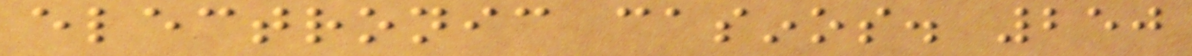electronic casinos. 250
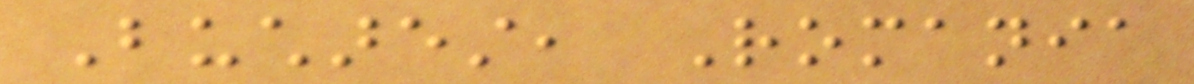Bucharest, Romania
